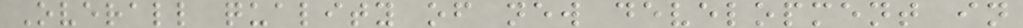Overall quality of new development in
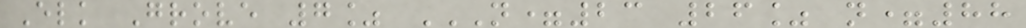Elk Grove 7% N=23 26% N=88
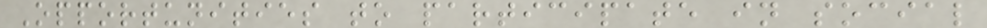Opportunities to participate in social
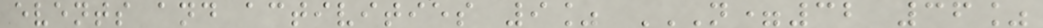events and activities 9% N=32 36%
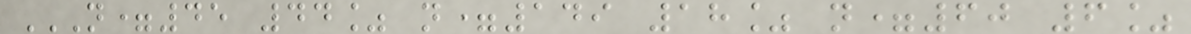N=45 44% N=149 18% N=60 6%
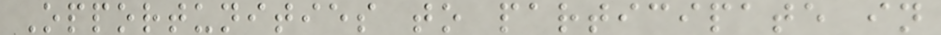Opportunities to participate in
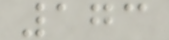173
